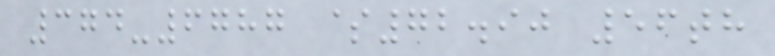374-6787 $72.90 56th
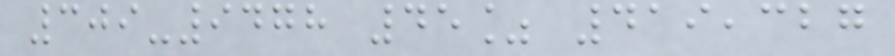309-9478 45% 419,327
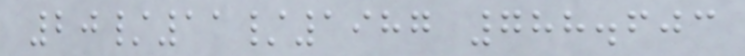20/11/1987 788.603
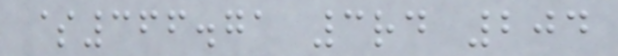$366.71 3rd 204
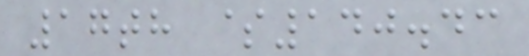17th $140.43
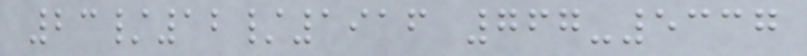23/12/1916 767-5337
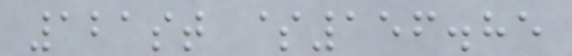121st $156.85
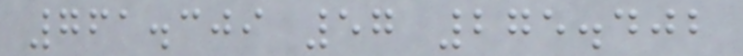761.309 57 275.402
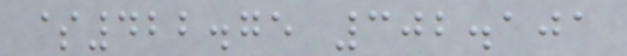$422.75 302.101
